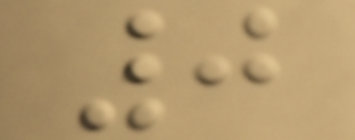0
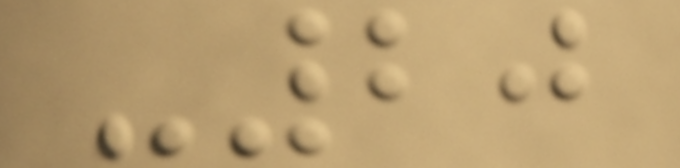-20
